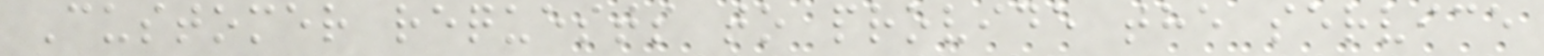Customer requests to provide the service
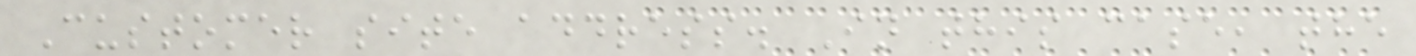Customer site address. In this case, the
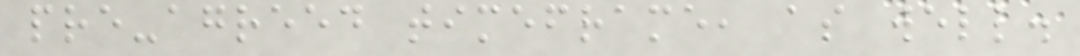pre-agreed timeframe, as well.
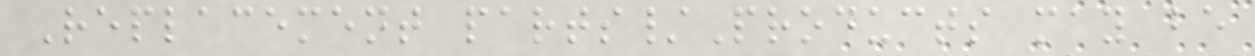Replacement parts/Products may be
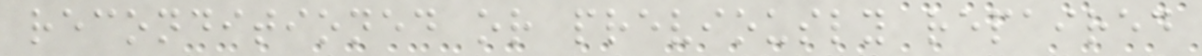reconditioned or previously repaired
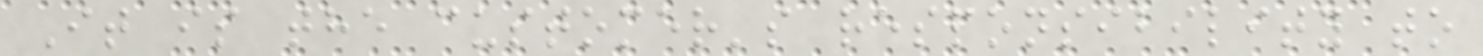It is the customer's responsibility to
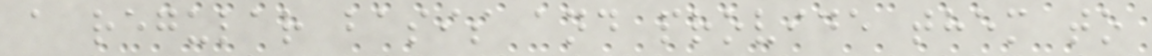a regular basis and provide them to
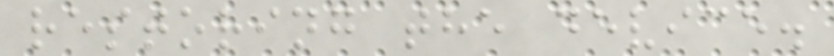restoring the device.
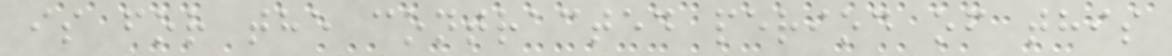is for the contracted period of this
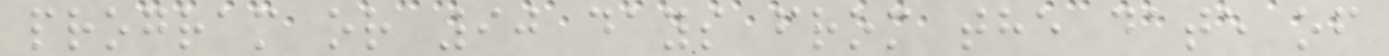program or 90 days from the date of
